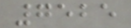7525
